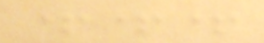+++
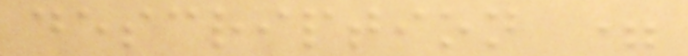description =
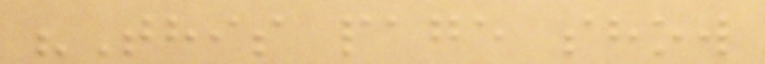"This page show
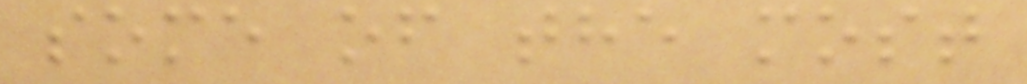some of the most
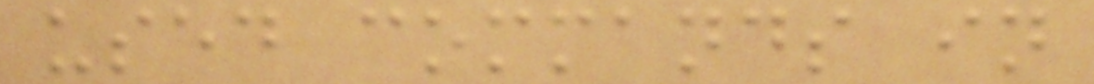used commands in
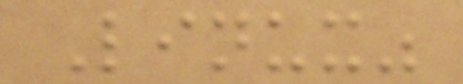Linux"
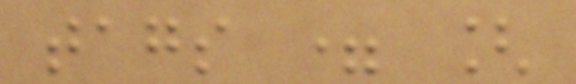tags = [
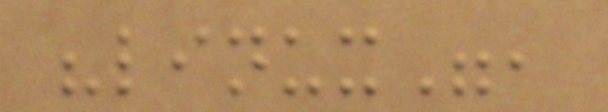"linux",
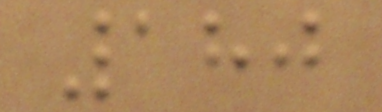180
